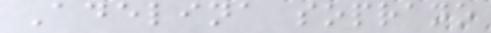Adelina soprano
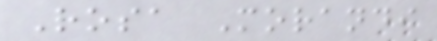Rosa Morandi
